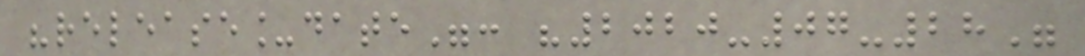"release_date": "2020-07-28"
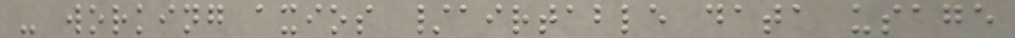- working axios /airtable data usage
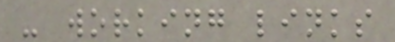- working links
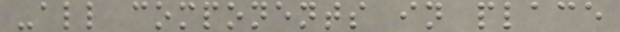-all components in place
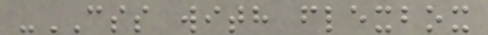-CSS with flexbox
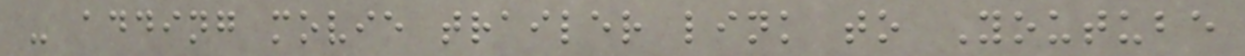- adding movie trailer link to Youtube
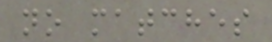no matches
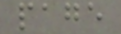page
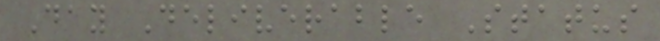Day Deliverable Status
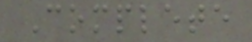Complete
